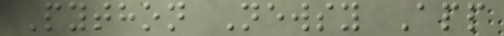Python Newsy App
